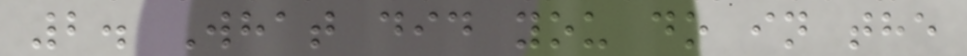2. What did you do in the
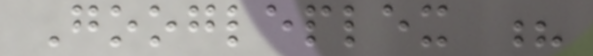Googleplex ?
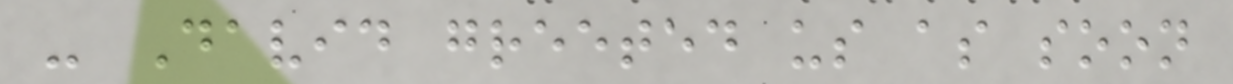- David greeted us as soon
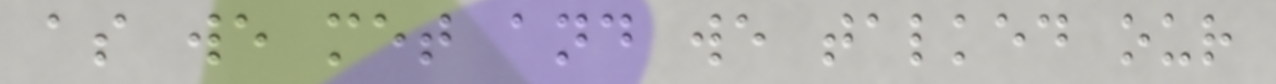as we met and we talked our
